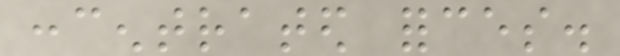concentrated forces.
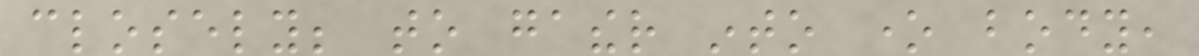closely; to gather into one body,
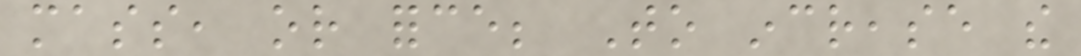mass, or force; To increase the
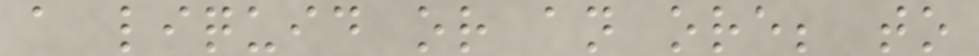a liquid or an ore; to
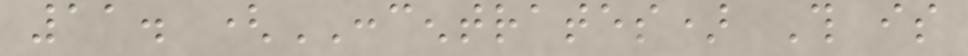11. (CONCENTRATES) This is
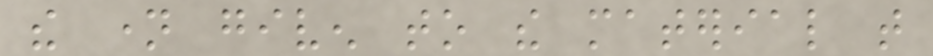the name given to the material that
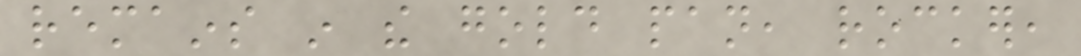remains in the gold pan, rocker,
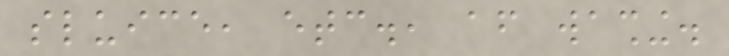sluice, etc., after washing.
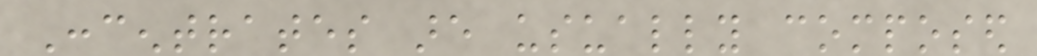Concentrates are usually composed
